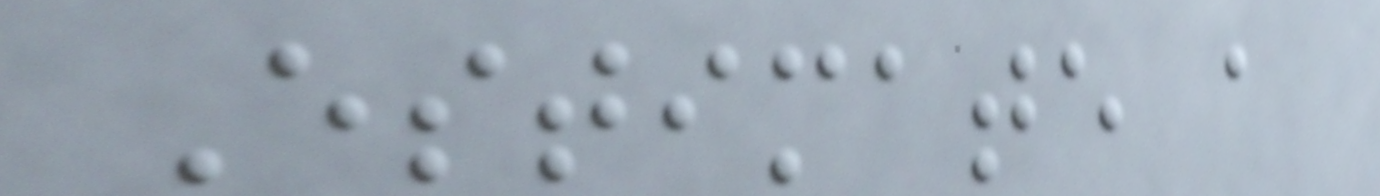Estimate a
